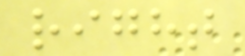right
